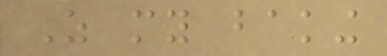As my baking
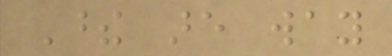These are way
